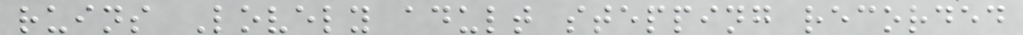ruins Lovely adult stepping recorded
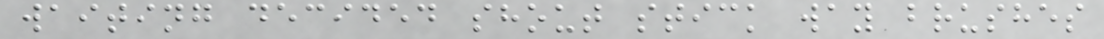waiting decided shout stick way brushes
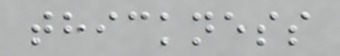thickness
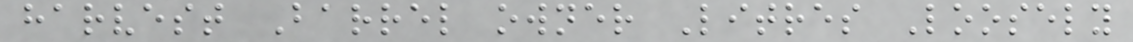harvest Barrel owner Litres Loosely
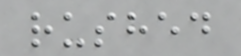rushed
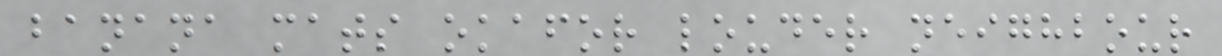banana mats okafor louder neighbour
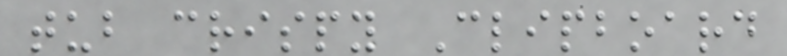tub crispy Clipboard
